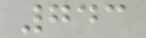743
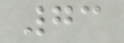73
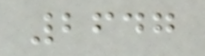2647
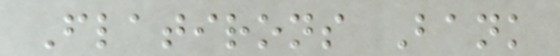Flatirons Bank
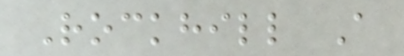Rockhill A
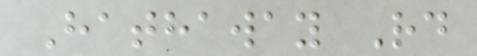Hathaway Rd
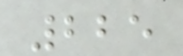225
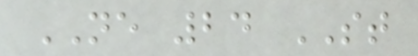NE 24 ST
